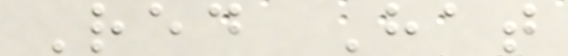Red Hat
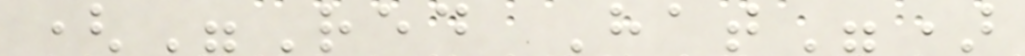("Red Hat")
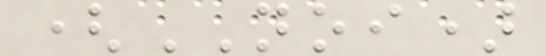(NOI)
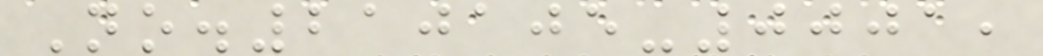No.210105-0001,
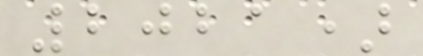2021)
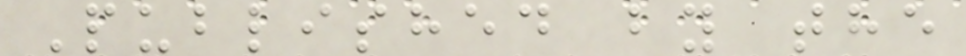Published by the
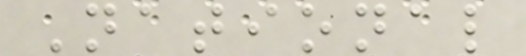National
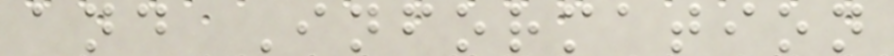and Information
